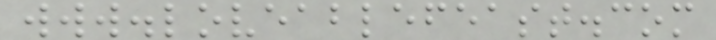www.loveablefeast.com
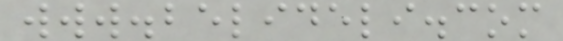www.belideli.com
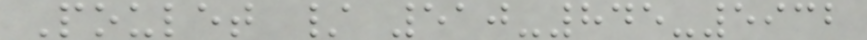Poulet / 510-845-5932
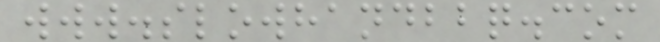www.slowhandbbq.com
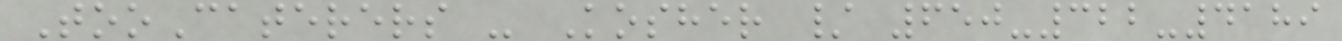TooCaterers - Kosher / 650-322-4189
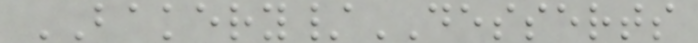BAKERY/DESSERTS
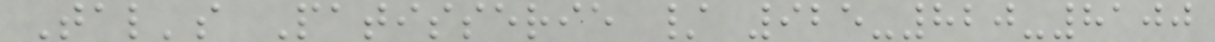Tal's Patisserie / 925-820-8100
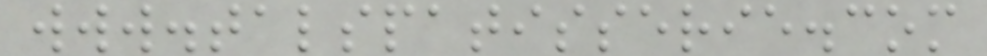www.talspatisserie.com
